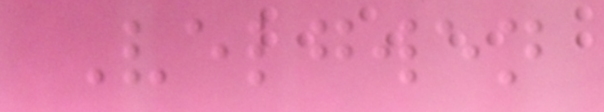Velgwen
